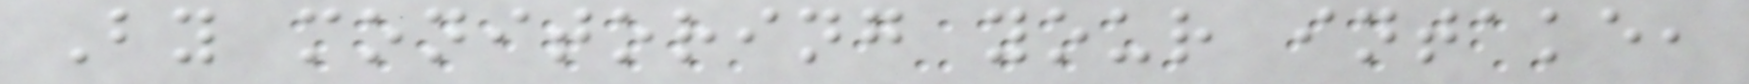By monitoring your intake,
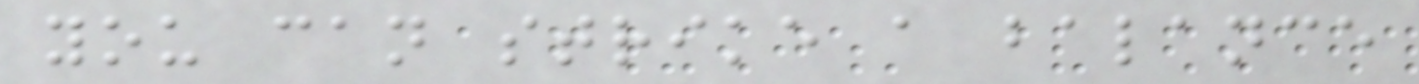you can strike a balance
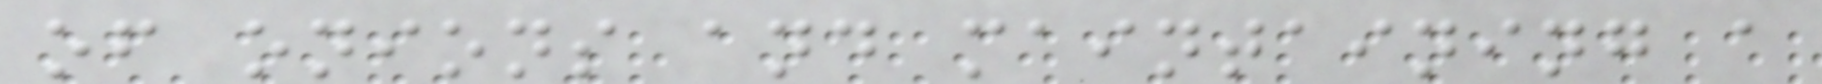of onions and maintaining a
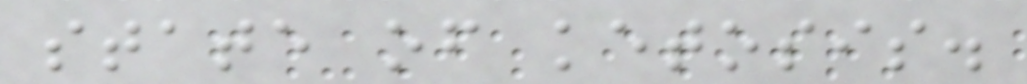state of ketosis.
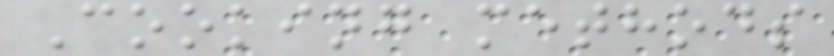Cooking methods
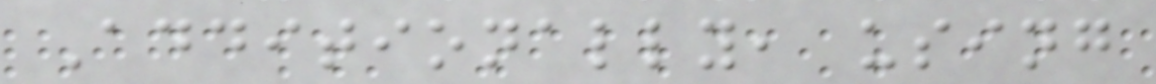Additionally, using
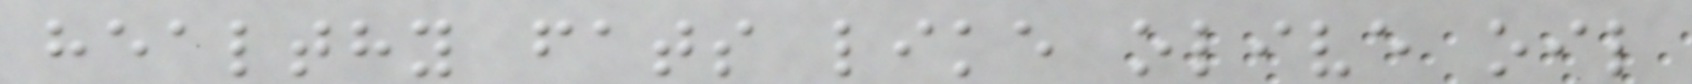healthy fats like olive oil
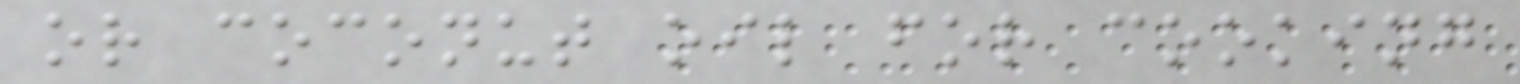or coconut oil for cooking
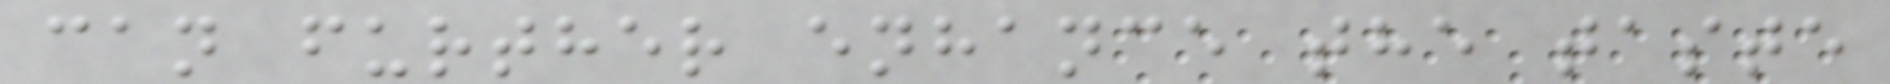can further enhance the taste
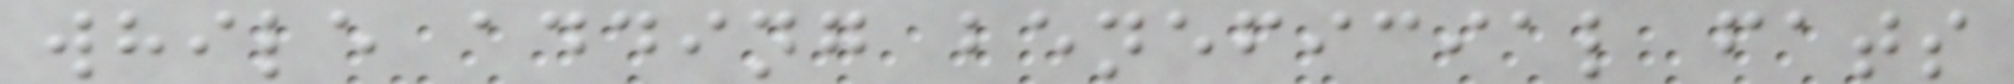while adding beneficial fats
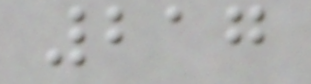217
